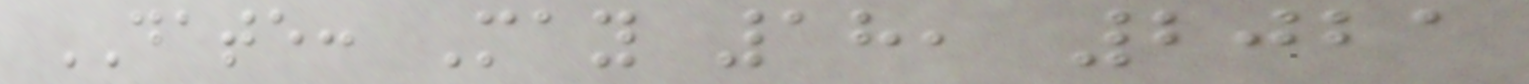DATE: May 18, 2021
